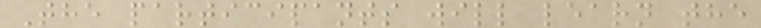The participants will learn the
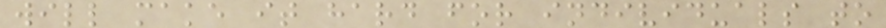will make it hard for individuals to
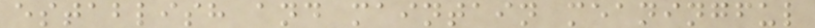establish and maintain meaningful
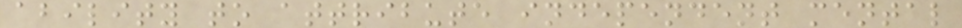ability to attribute independent mental
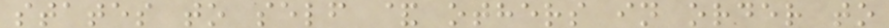states to self & others in order to
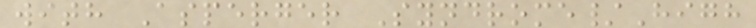with Asperger Syndrome/High
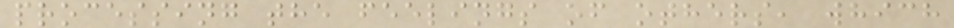processing the feelings of others, which
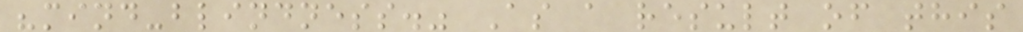"mind-blindness." As a result of this
